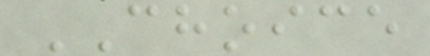CHOICE
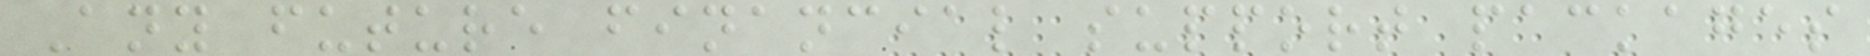Any future financial support packages
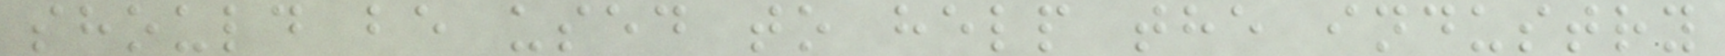should be used to help the industry
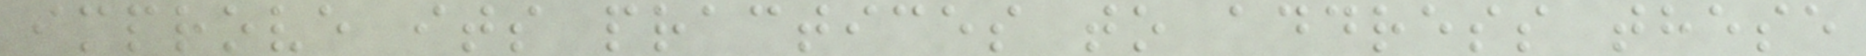improve its practices to address these
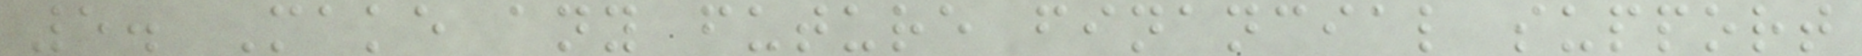5. Make any future financial support
